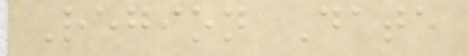Region Date
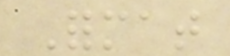Format
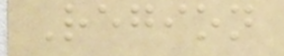Region
